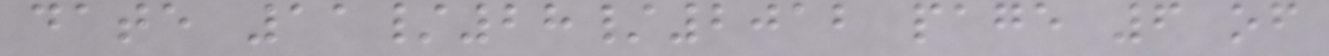date 11/28/2012 page 6 of
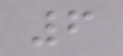6
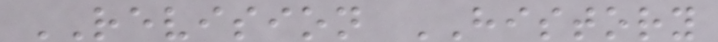REVISION HISTORY
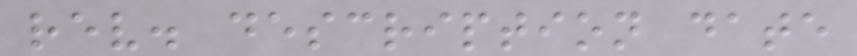rev. description date
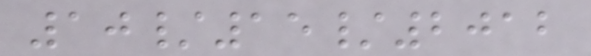10/15/2012
